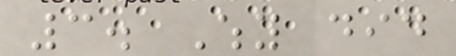3. Why did
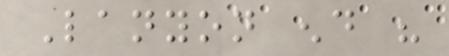Lanyon end his
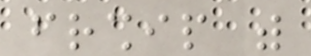friendship with
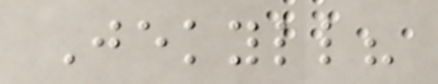Jekyll?
